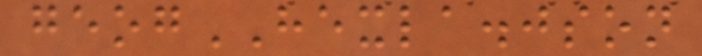geogHEXLA.json
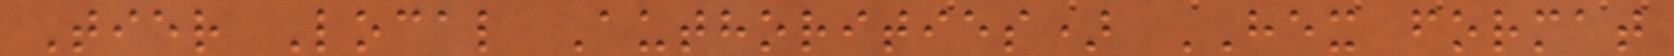Tier Local Authorities) HEX format
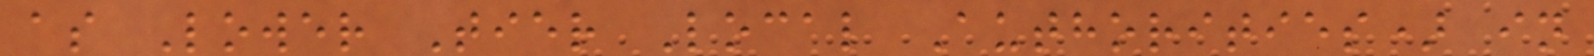as Lower Tier Local Authorities) in
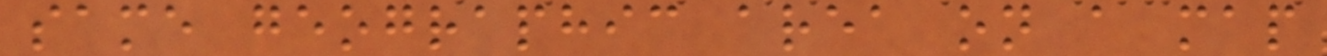same geographic area on a map
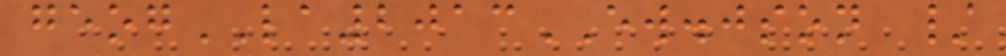geogLA2013EW.json /
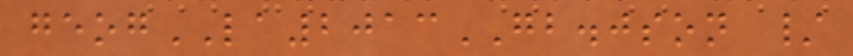geogLA2013GB.json /
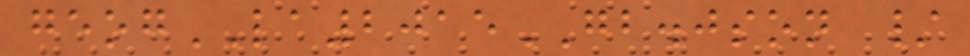geogLA2015GB.json /
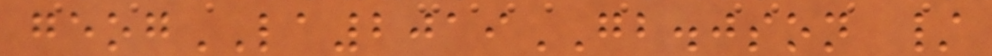geogLA2019GB.json /
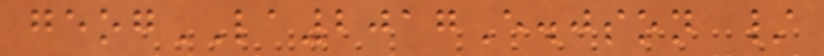geogLA2017E.json /
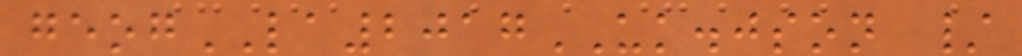geogLA2017UK.json /
